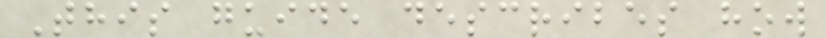This guide describes how
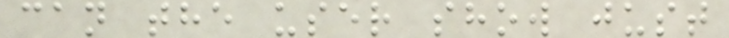can the user show just
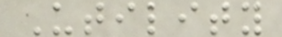Utility
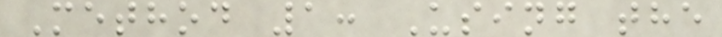Method 1: Using the
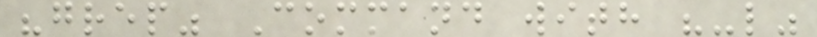"grep" Command with "-l"
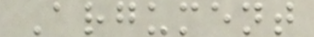Argument
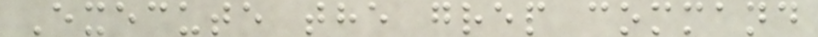Execute the grep command
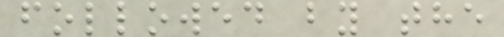followed by the
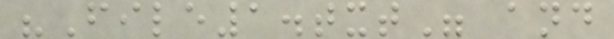"File1.txt" and
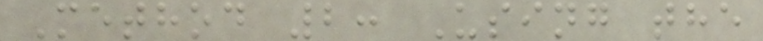Method 2: Using the
